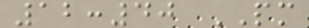12:40 PM
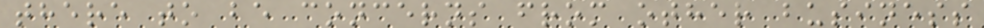there to be concerns from other business
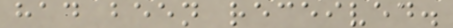had been received.
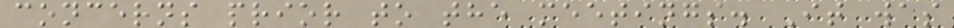concerns prior to the meetings. It was
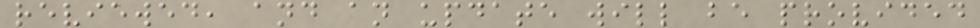reviewed, and an update will be provided
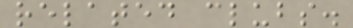related clubs.
